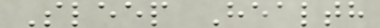Sleep Health
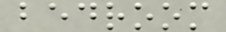bedroom
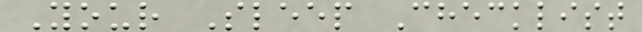Your Sleep Checklist
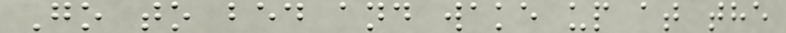Go to bed and wake up at the
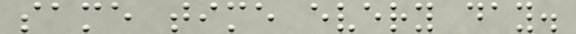same time every day.
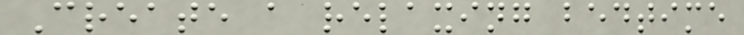Create a relaxing bedtime
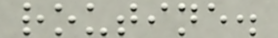routine.
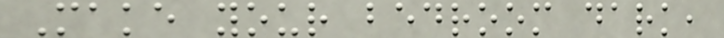Make your bedroom dark,
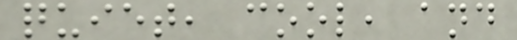quiet, cool, and
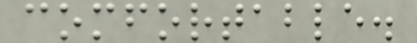comfortable.
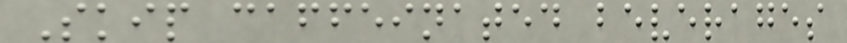Skip caffeinated beverages
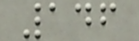146
